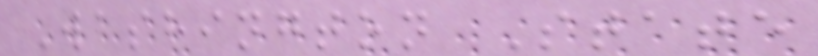Washington State
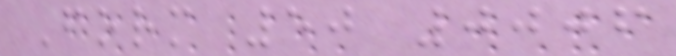Form 50 0006
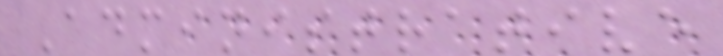Administrative
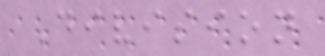Division
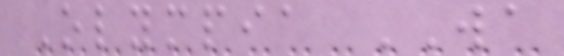Olympia WA
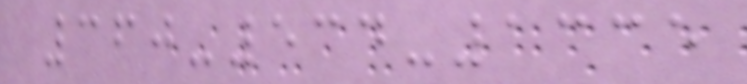360-534-1335
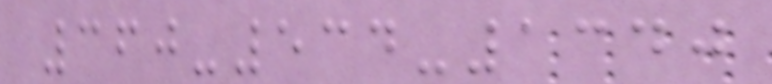360-534-1340
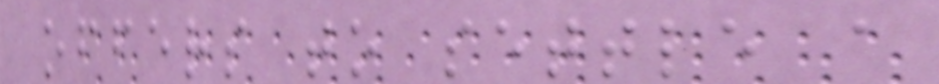offers to settle a
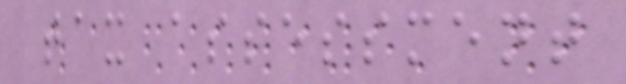tax assessment
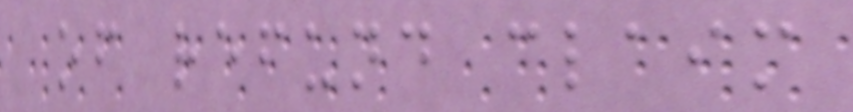of refund claim
